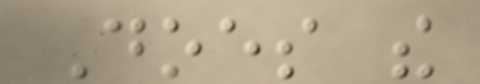Does the
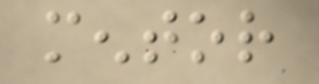mentor
